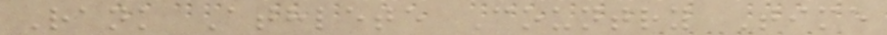Rank Athlete Country Time
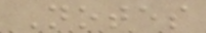Notes
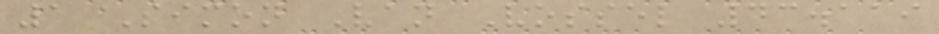1 Simon Van Vossel 43.119
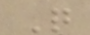Q
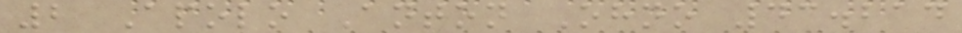2 Apolo Anton Ohno 43.214
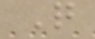Q
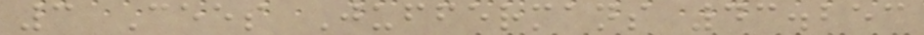3 Cees Juffermans 43.253
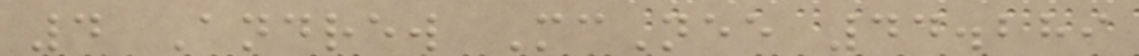4 Andrew McNee 44.289
